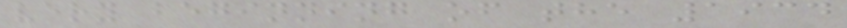very beginning of the 1934
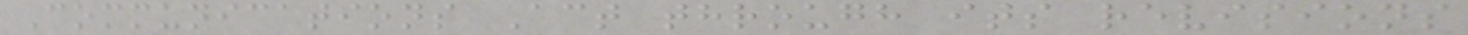Communications Act through its revisions
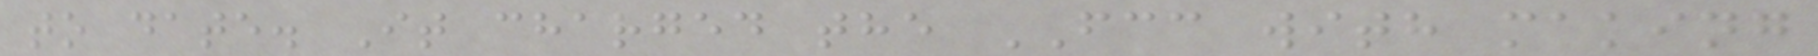to date. It charged the FCC with making
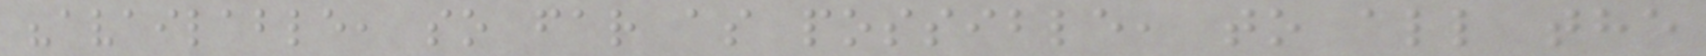"available, so far as possible, to all the
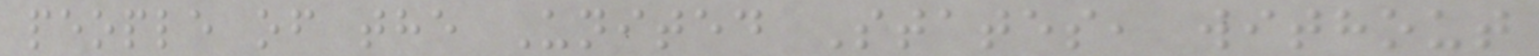people of the United States, without
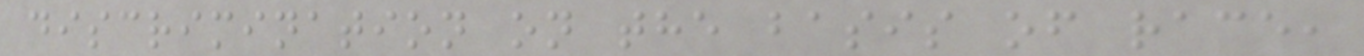discrimination on the basis of race,
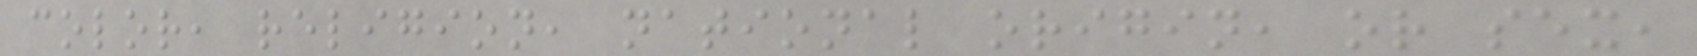color, religion, national origin, or sex,
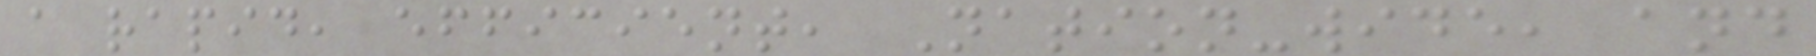a rapid, efficient, Nation-wide, and
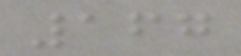167
